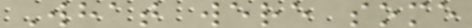What were some
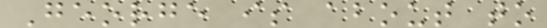George is about to
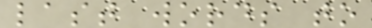last words to
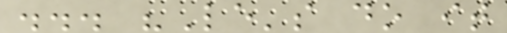... "Le's do it
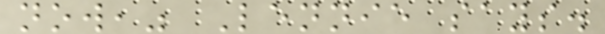now," Lennie says.
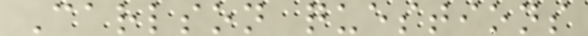Carlson questions
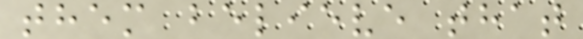them believe that
